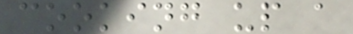cooking up a
